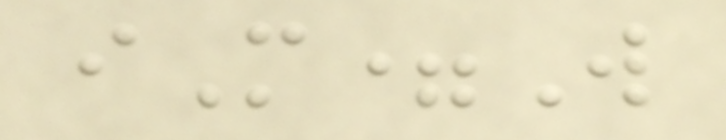iM=W
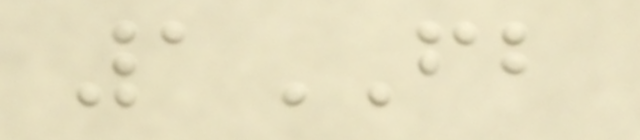1FB
